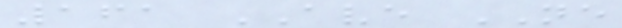161 AVE NE
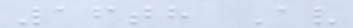16th Av
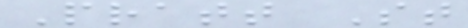Pratt St
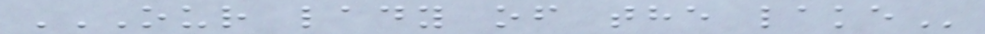OUR LADY OF THE LAKE
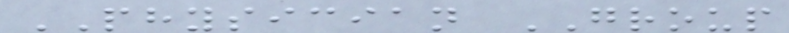PHYSICIAN GROUP
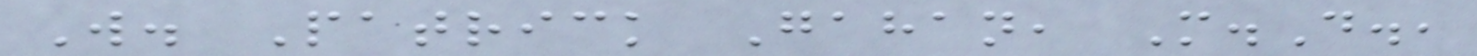W. Patrick Gahan, M.D.,
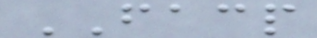FACP
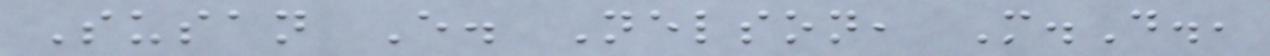Susan E. Nelson, M.D.,
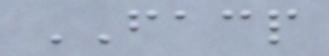FACP
